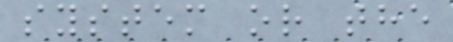system or the
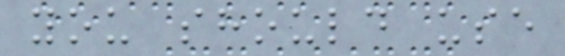you should use
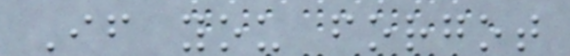If you forgot
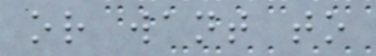or want to
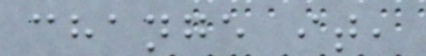change it,
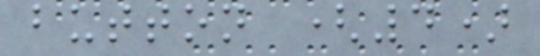button (4)
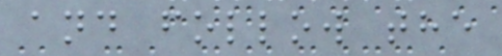and follow the
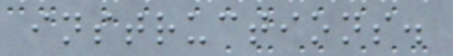instructions.
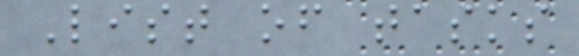List of tasks
